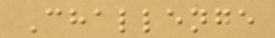Challenge
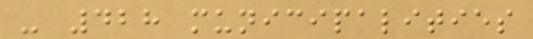- 428 municipalities
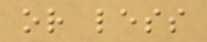or less
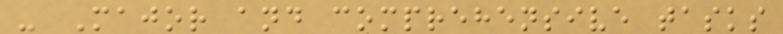- Major and comprehensive tasks
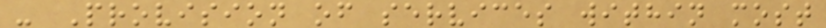- Provision of services within most
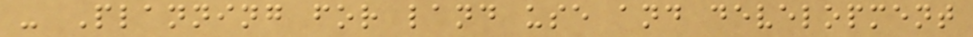- Planning for land use and development
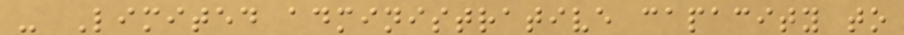- Limited administrative capacity to
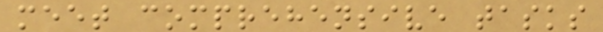meet comprehensive tasks
